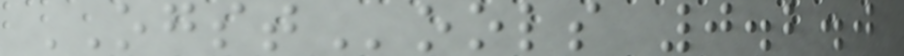OGSTools 0.2.0
